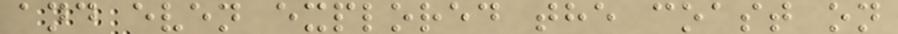and even explored the coast on
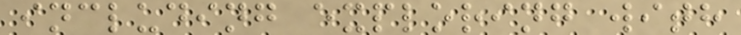including exploring with
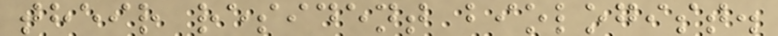their resident biologist.
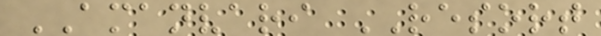AMANVARI RESORT
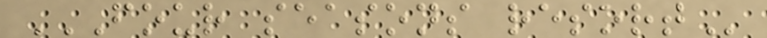FOUR SEASONS RESORT
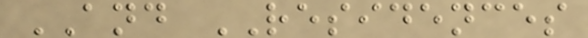AND RESIDENCES
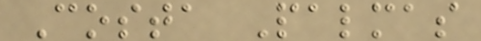Costa Palmas
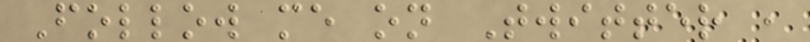Follow me on Twitter ,
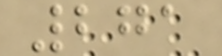271
